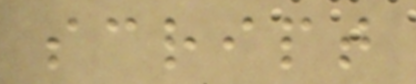script
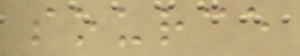source
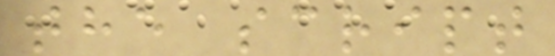the script
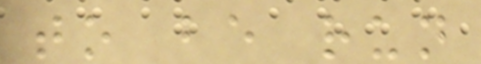to be run
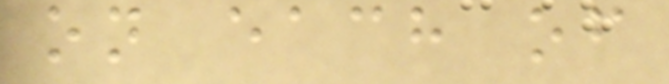on each of
